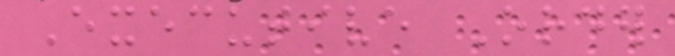Executive Order
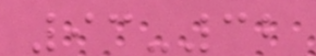93-32
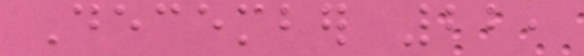December 22,
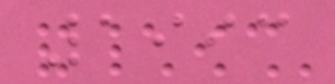1993
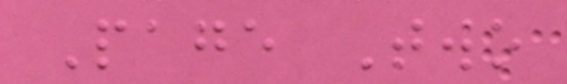Page Two
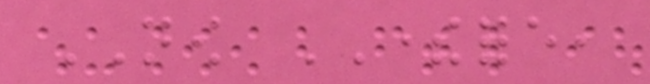NOW THEREFORE,
